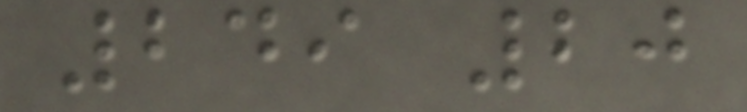249 20
